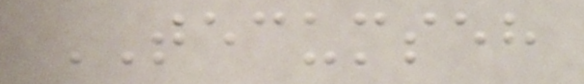TECUMSEH
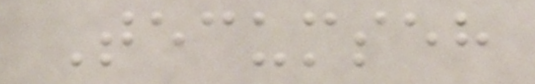Tecumseh
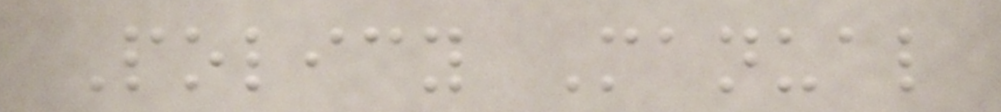Policy Manual
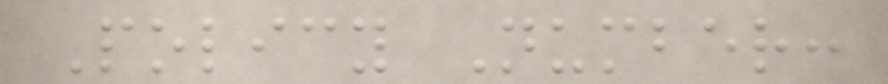Policy Number:
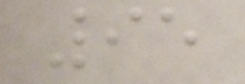95
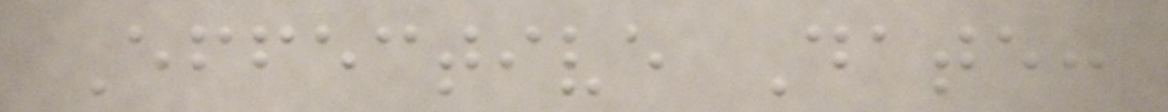Effective Date:
